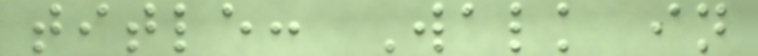title: Walk in
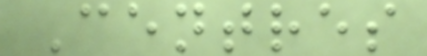Centres
